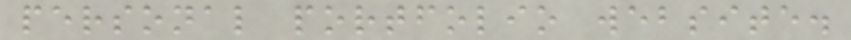personal portfolio website.
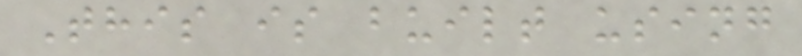This is built using
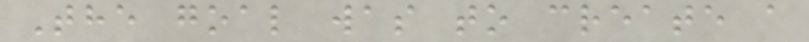The goal was to create a
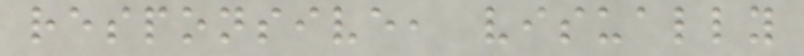responsive, visually
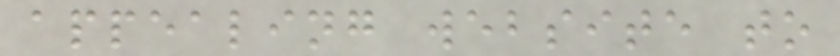appealing website to
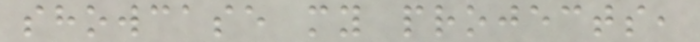showcase my projects,
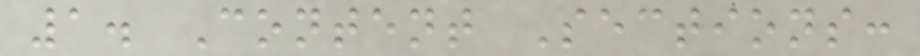1. Content Sections:
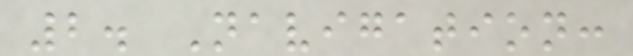2. Navigation:
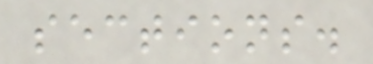sections.
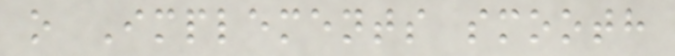o Implements smooth
